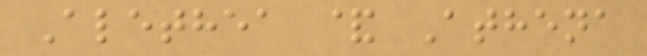Alethea & Athena
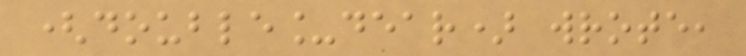(double_dear) wrote,
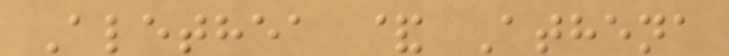Alethea & Athena
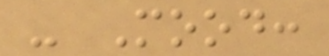- Mood:
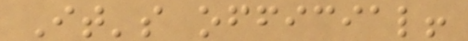It's official!
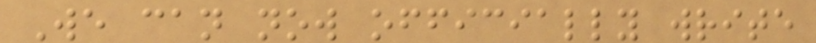We can now officially write
